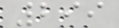299
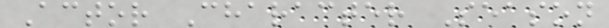Actor Character Season
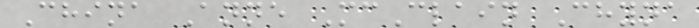China Anne McClain Chyna
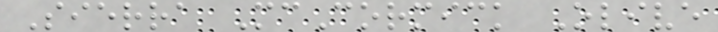Sierra McCormick Olive
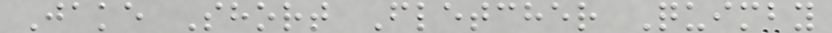Jake Short Fletcher Quimby
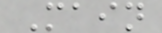Main
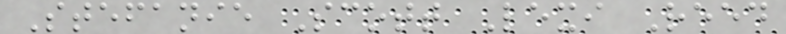Stefanie Scott Lexi Reed
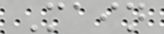Main
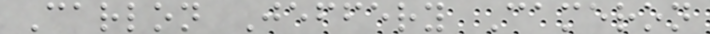Carlon Jeffery Cameron
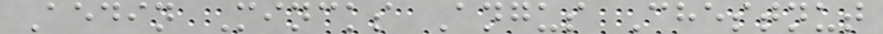Aedin Mincks Angus Chestnut
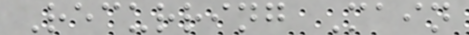Recurring Main
